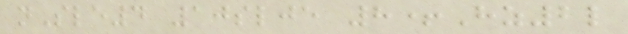nSle4 10slje 8+Hz2l
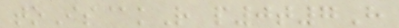toIs@kR p0t7H
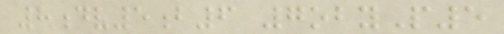8dv5b6 7obyP5
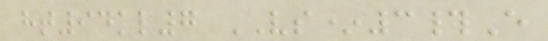ht94kl7 VS*3#E
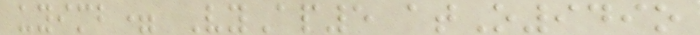uyimb= VyAp5 atO949o
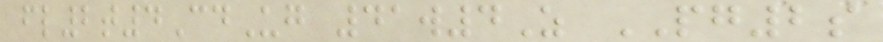fl2t4CdUg 41w4Z PG2s
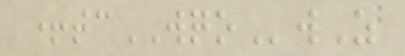+tcWQOwZ
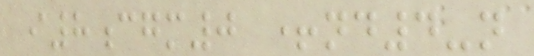i8cgm0 +nd4-n
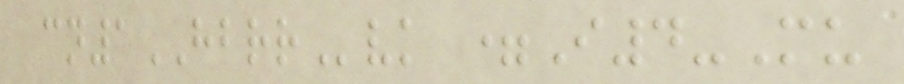cn1HBRRvk =I4-Mu
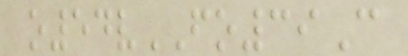o54vFO39C
